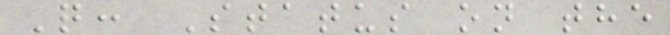Q: Status on the
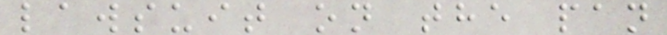lawsuit on the pan
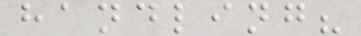handling?
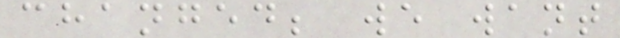changed; we want
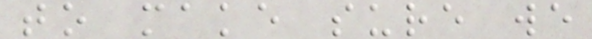to make sure we
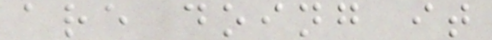are doing it
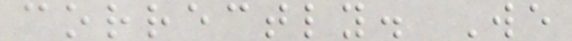correctly. We
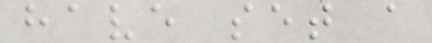have set a
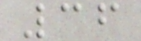36
